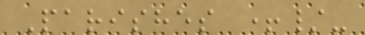Parishes +/-
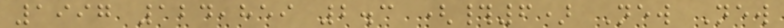1997 124,859 2.3 (#6) New New
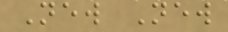New New
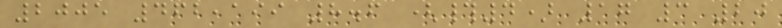2005 462,199 8.6 (#4) 17 3 20
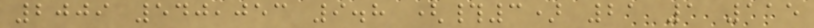2009 540,053 9.8 (#3) 21 1 115
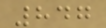847
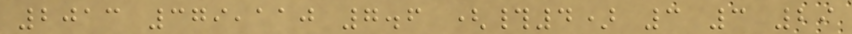2013 379,110 7.6 (#4) 3 3 29
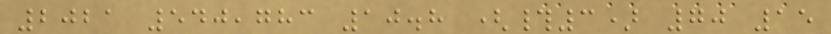2021 540,783 10.8 (#3) 70 15
